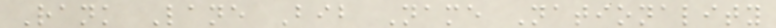Rank Lane Bib Name Nationality
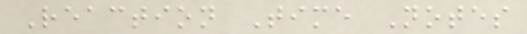Reaction Time Notes
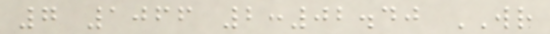7 1066 2:02.40 WR
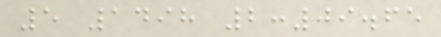5 1498 2:09.65
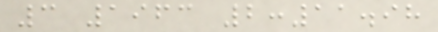3 1963 2:11.98
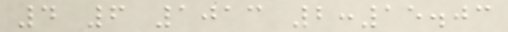4 6 1013 2:15.03
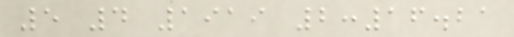5 4 1919 2:16.21
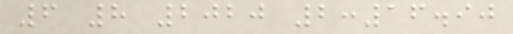6 8 2020 2:16.90
